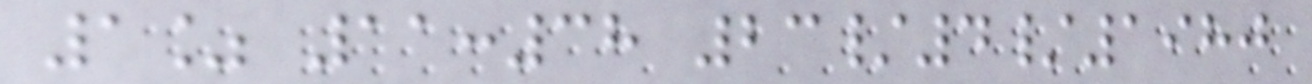1% 11:38 23/4/1980
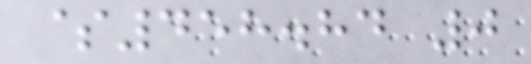$458.84 0
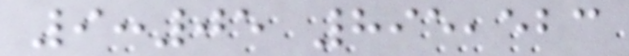9:05 895,523
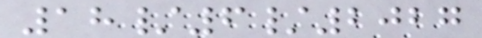18/6/2027
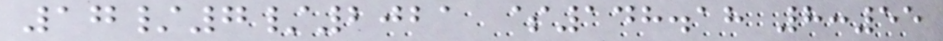17/7/2021 $148.18 8:55
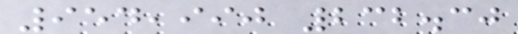954,990 232.30
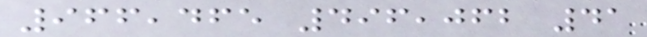966,465 496,062 41
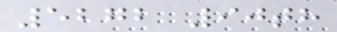5272 90th
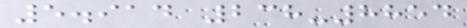5.914 238-8854
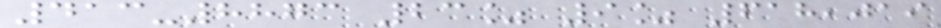413-8873 23% 9% 618,019
